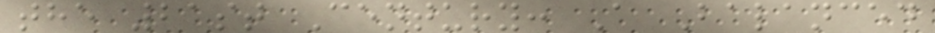the 21st Century: A Balanced
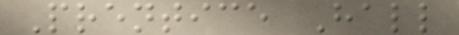Prentice Hall
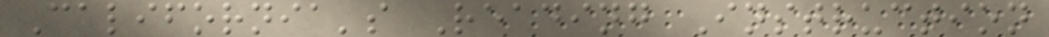California's Reading Instruction
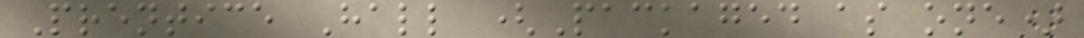Prentice Hall (Packaged as one)
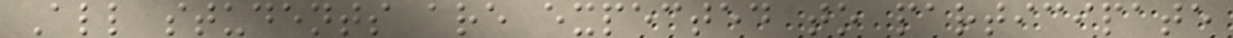All students are expected to participate
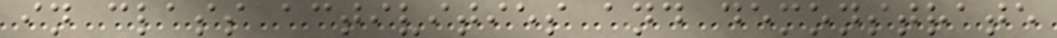in class activities and demonstrate
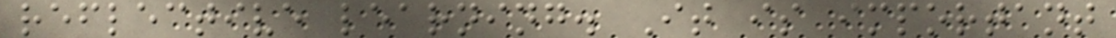reflective learning. It is important
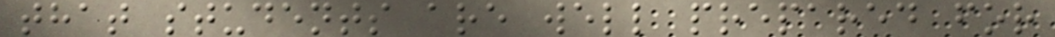that students are well prepared for
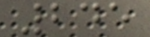245
